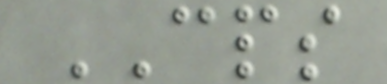CPS
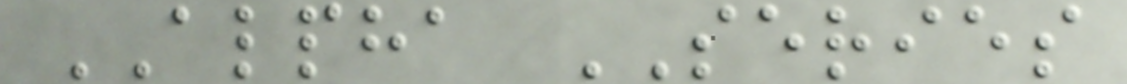ALPHA SERIES
